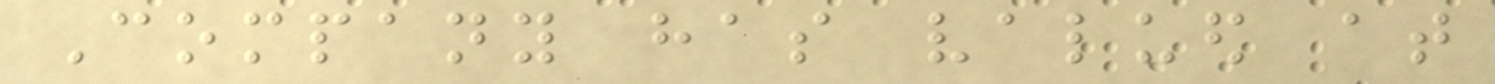Company has valued at
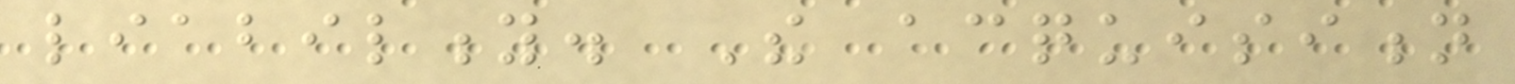liability. The acquisition
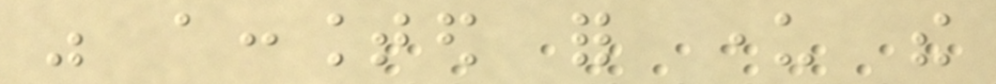was accounted for under the
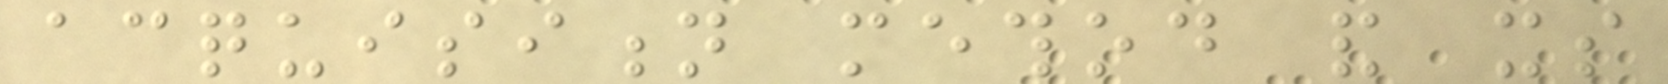acquisition method and its
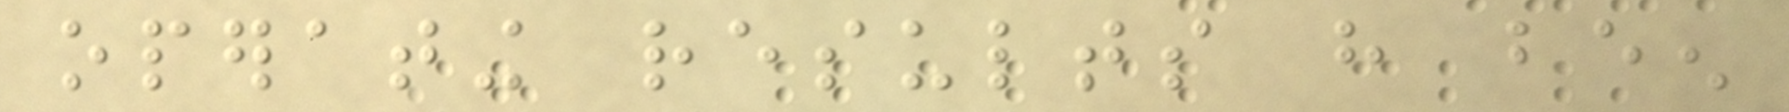operating results have been
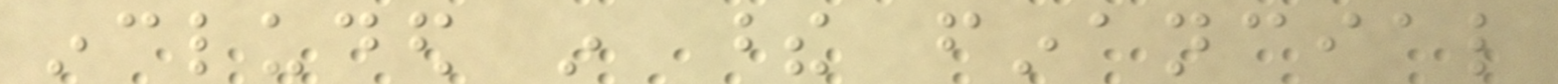included in these financial
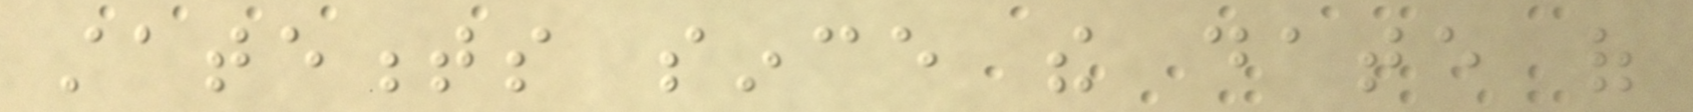statements since the date of
